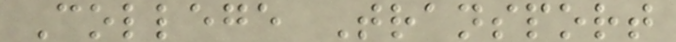College Transport
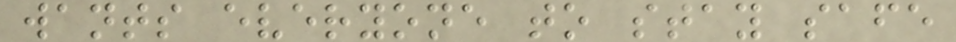wants everyone to stay safe
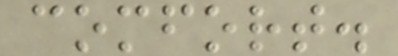comfort.
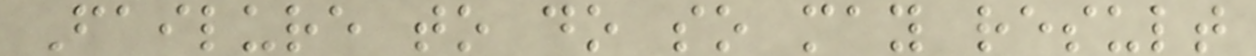Failure to do so may result
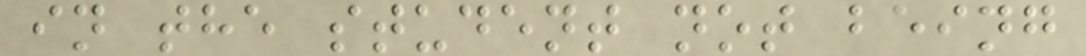in the student not being
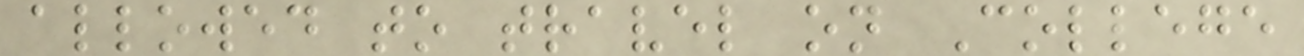allowed to travel on College
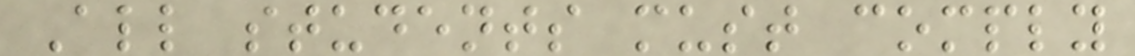All students must comply
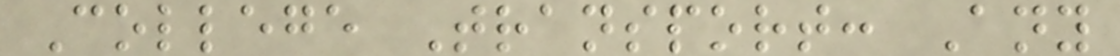College Transport: Any
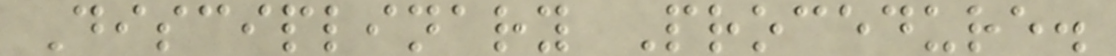Disciplinary Procedure.
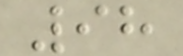98
